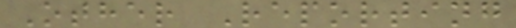Other Reporting
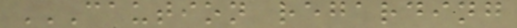CAUTION REGARDING
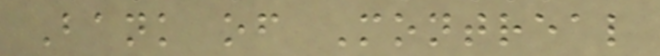Bank of Montreal
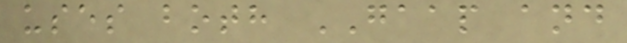uses both GAAP and
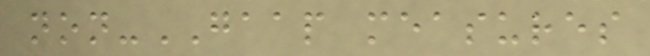non-GAAP measures
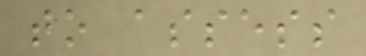to assess
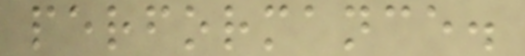performance.
